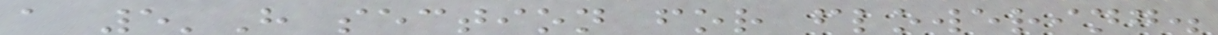a 5'H section for flowering.
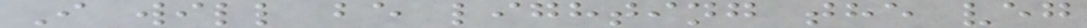I will be lighting the veg
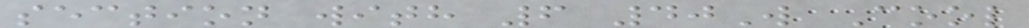section with 6 40W Cool
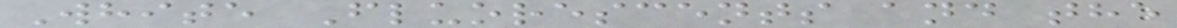White Fluorescents and the
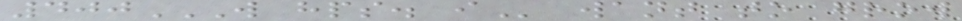400W HPS. I want to grow
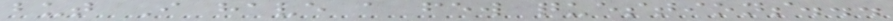but I have a few questions...
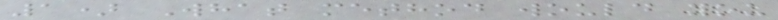1) What method would you
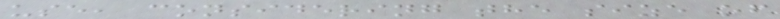use, considering the size of
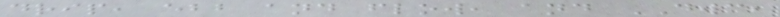drip, ebb and flow, and DWC,
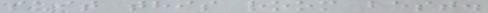suit this room best.
